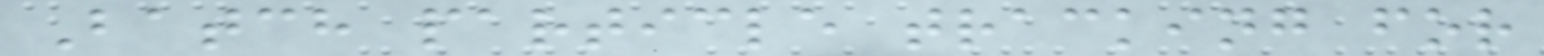Batch particle tracking for
